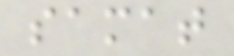samat
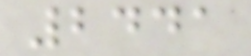2441
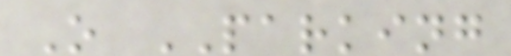O PARKING
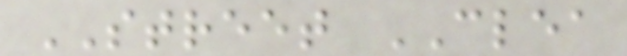STREET CLEA
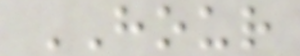HOUR
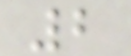2
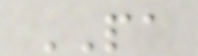PA
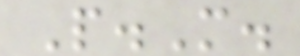P.M.
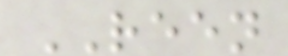REEN
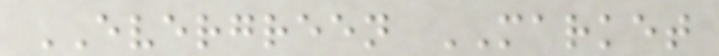EVERGREEN MARKET
